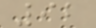92
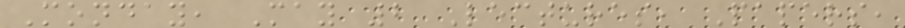Monday, May 2 Lectures, Papers,
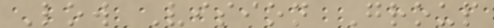Low Vision Group
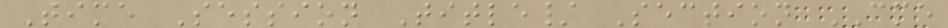Time Session Title/ Section CME
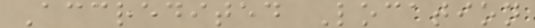Accredited Location
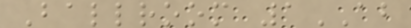Ballroom 1AB
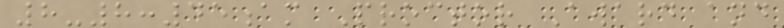8-8:45am Proctor Award and
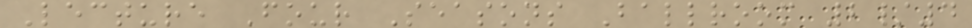Lecture Four Seasons Ballroom 2/4
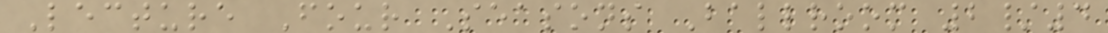Lecture Four Seasons Ballroom 2/4
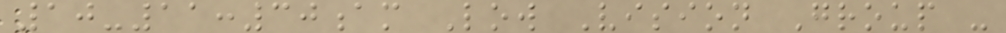10-11:30am Low Vision Group -
